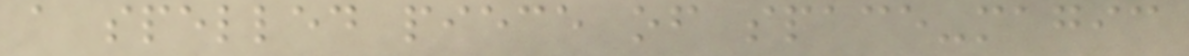a spelled piece of space-magic
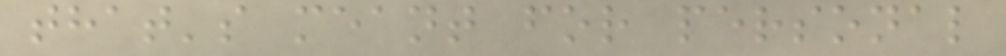that's meant for personal
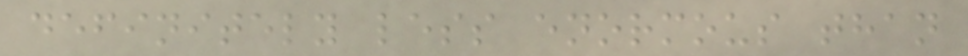definitely less enormous than
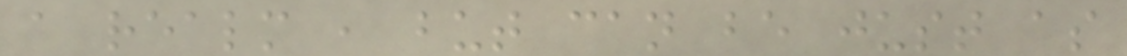a realm , but can be just as
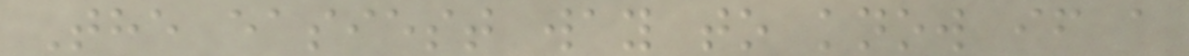The easiest way to know if a
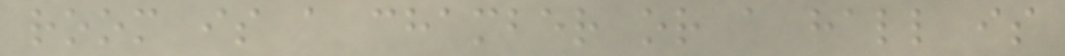room is a chamber or a hall is
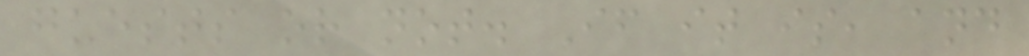guests or not. If it is, and
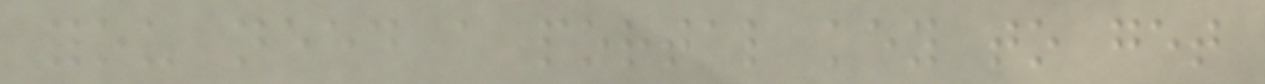you need a portal key to get
